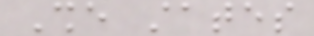She states
